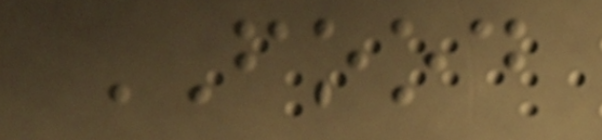FOOD
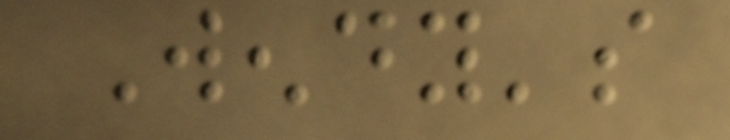Wendy's
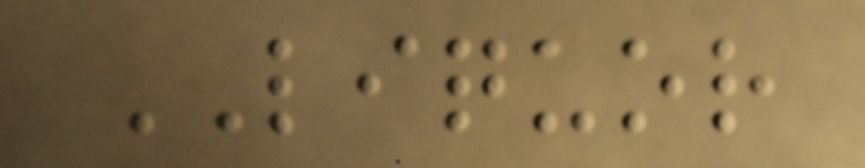LIQUOR
